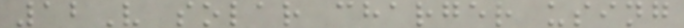12V solar charger using
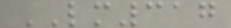LM317
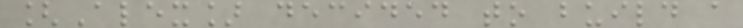[Alex] decided to build a
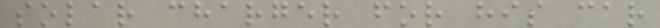solar charger for his car
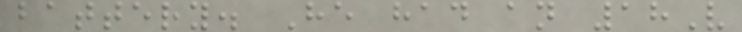battery. He had an 18V
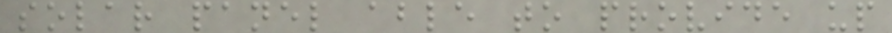solar panel able to provide up
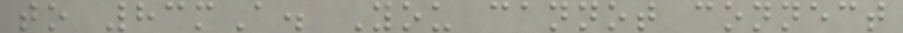to 83mA. You cannot connect
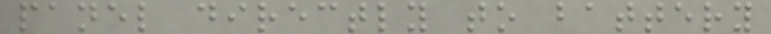panel directly to battery
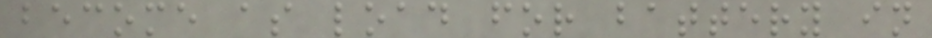become as load for battery in
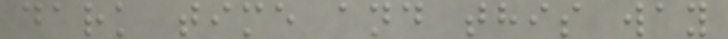dark time and this way
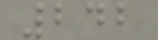242
